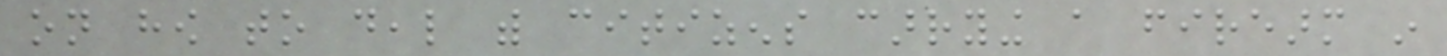on how to deal with citizens carrying a firearm in
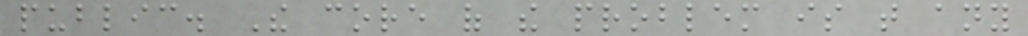public. The core of the problem is that any
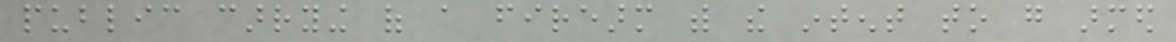public carrying of a firearm with the intent to go armed
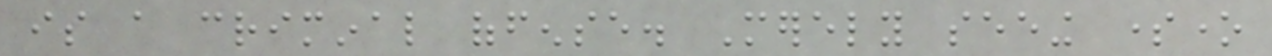is a criminal offense. Merely seeing someone
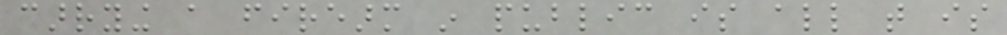carrying a firearm in public is all that is
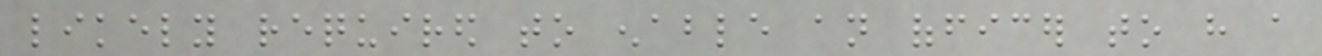likely required to enable an officer to have a
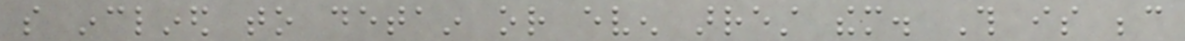so inclined to detain or even arrest them. This is because
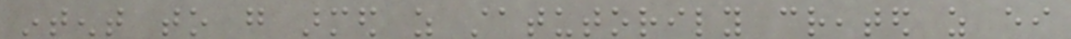intent to go armed as statutorily created as either
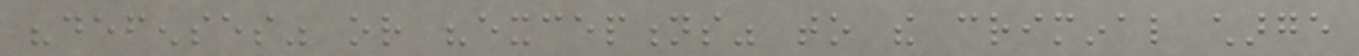"defenses" or "exceptions" to the criminal charge
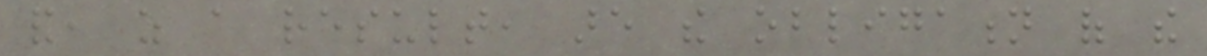and, as a result, are the obligation of the
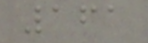161
